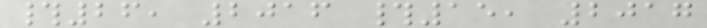#26, 2016 #15, 2017
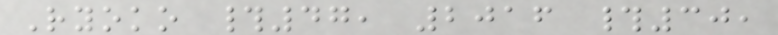Ryoko #47, 2016 #30,
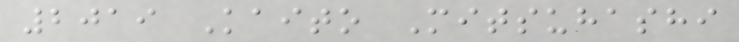2019 Kaito Mitsuhashi
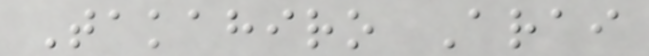Takahiro Arai
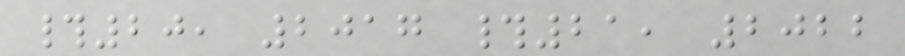#20, 2017 #21, 2022
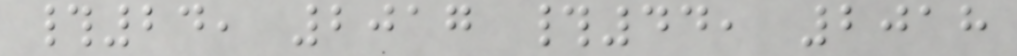#24, 2017 #44, 2018
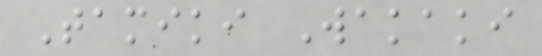Tamiki Wakaki
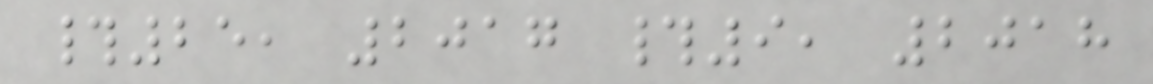#25, 2017 #9, 2018
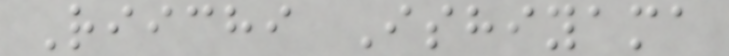Riichi Ishiyama
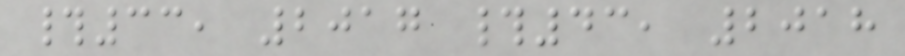#33, 2017 #43, 2018
